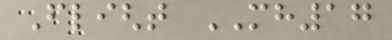Flight MH17
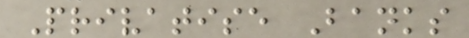Privatise Banks
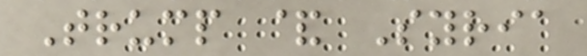Trump & Syria
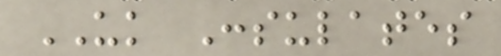UK Consulates
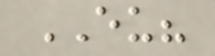EU?
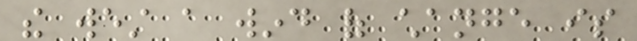the west a wind of change is
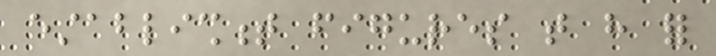establishment figures that have for
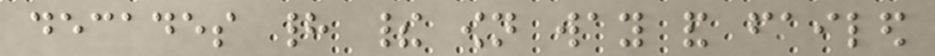decades had their own way and failed
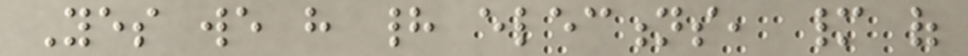Yes we have had elections, many of
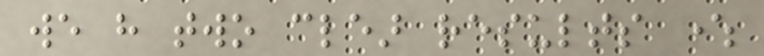we have two clear results where
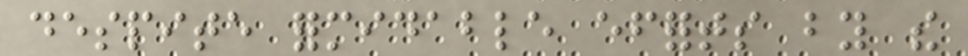despite formidable efforts by the
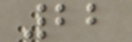22
